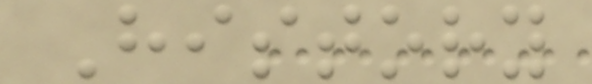History
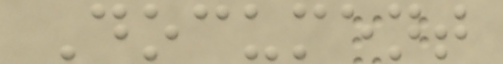Document
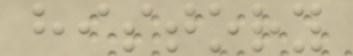history
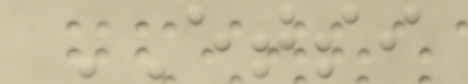ETSI
